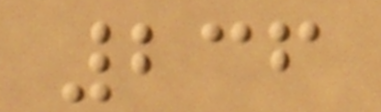236
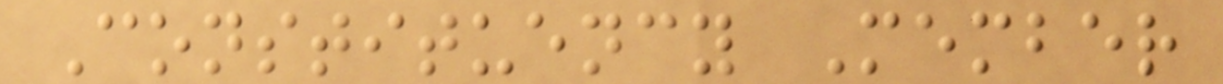Constituency Member
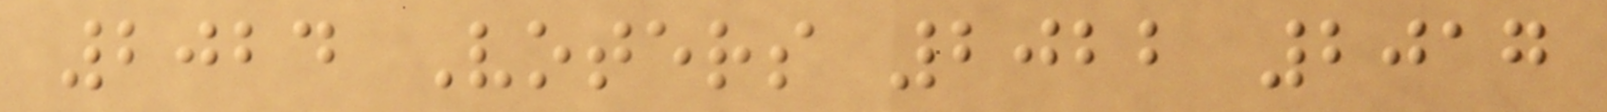2024 Voters 2022 2017
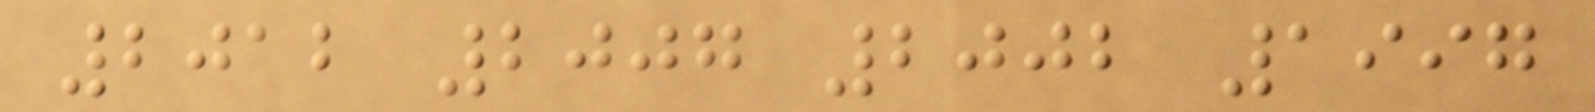2012 2007 2002 1997
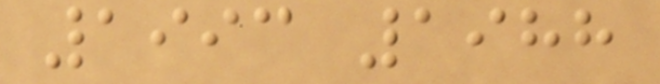1993 1988
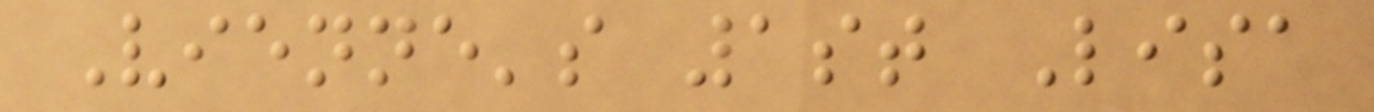Vienne's 1st Lisa
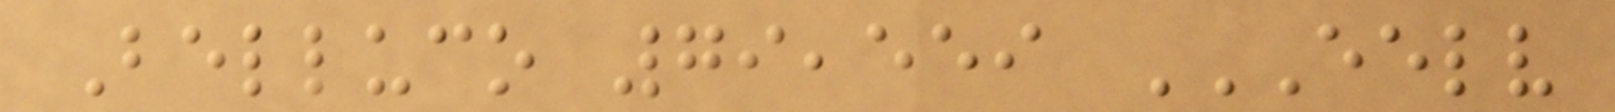Belluco 79,559 EELV
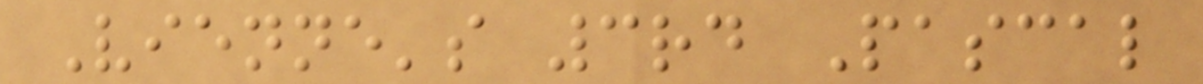Vienne's 3rd Pascal
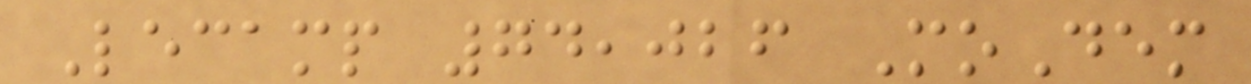Lecamp 74,026 MoDem
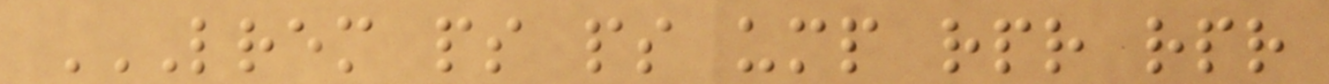LREM PS PS UMP RPR RPR
